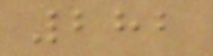282
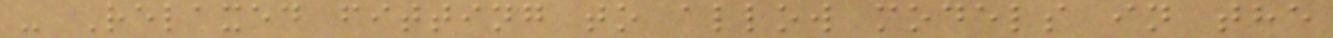- Relaxed fitting to allow models in the
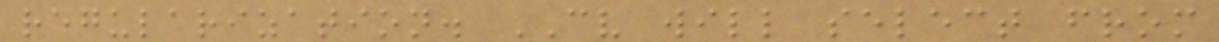regularization. CV will select from
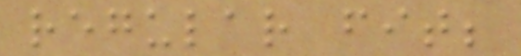regular fit;
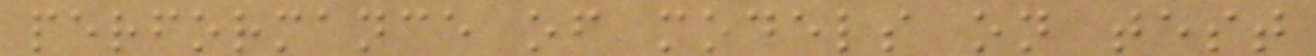performance of models on test
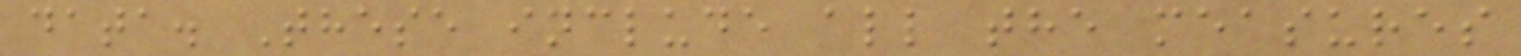data. These include all the measures
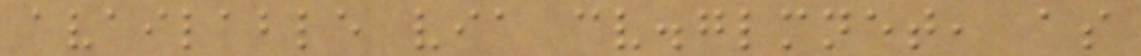available via cv.glmnet, as
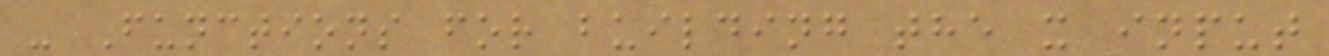- Functions for building the x input
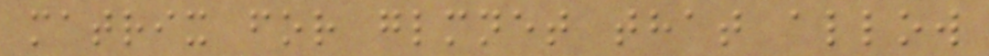matrix for glmnet that allow
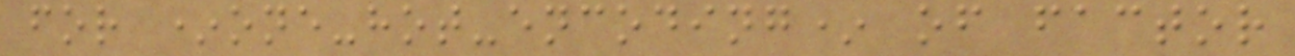for *one-hot-encoding* of factor
